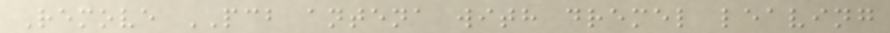Remove PCB antena with dremel leaving
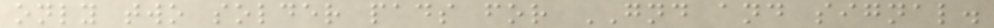only two solder pads for GND and signal.
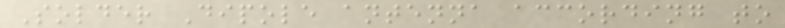Solder Dipole antenna according to
